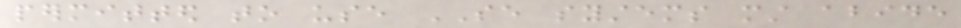permitted to use SE systems must abide
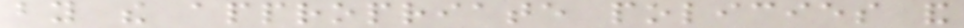by the appropriate policies and
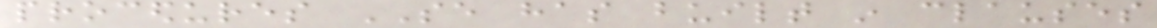procedures SE has built in clauses
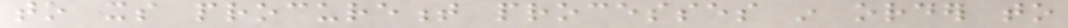to its procurement processes in order to
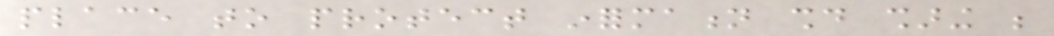place to protect information should sharing be
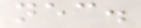necessary.
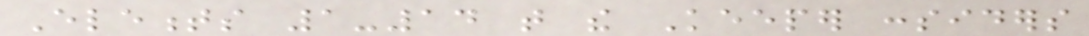Elements 1-14 that the Keeper considers
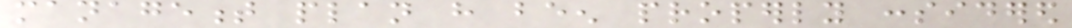management plan have been properly considered
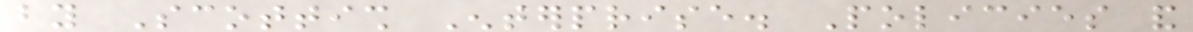by Scottish Enterprise. Policies and
